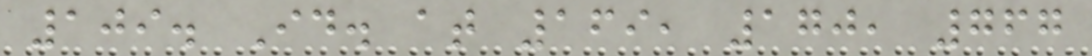109. Id. at 169, 170, 767
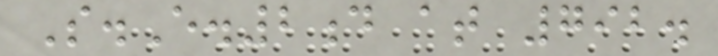S.E.2d at 792.
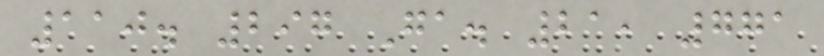110. 297 Ga. 21, 771
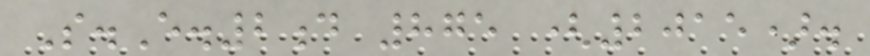S.E.2d 875 (2015).
